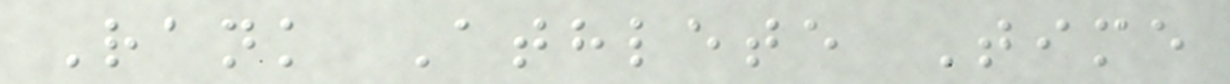Rank Athlete Time
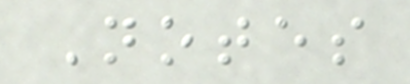Notes
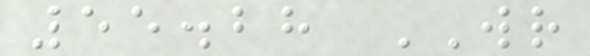55.28 WR
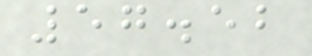57.52
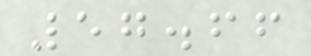57.66
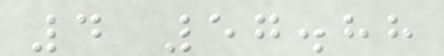4 57.88
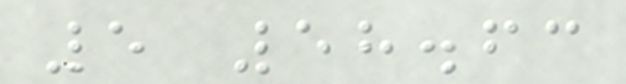5 58.63
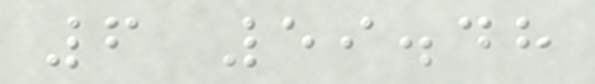6 59.48
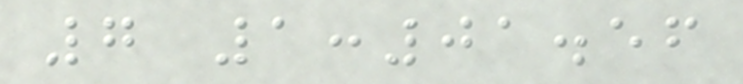7 1:01.56
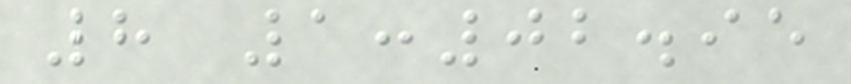8 1:02.95
